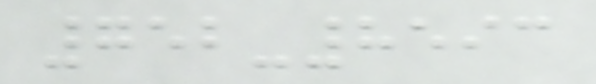752-8593
